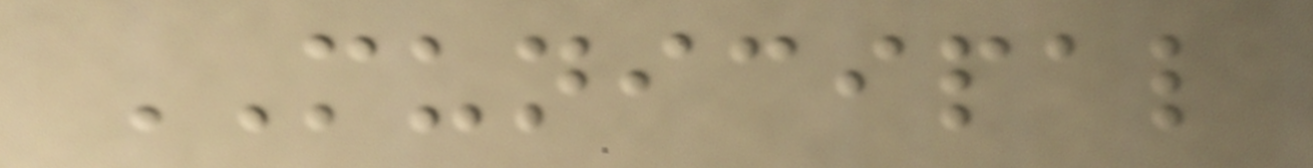MUNICIPAL
